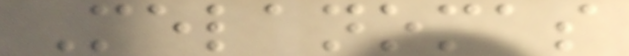Melanomas
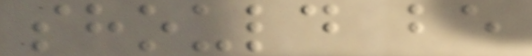should be
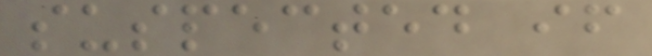suspected if
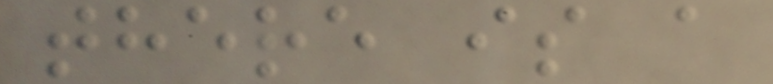there is a
